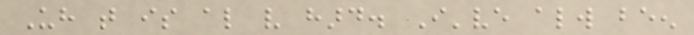Uh that is also very hard. I've always been
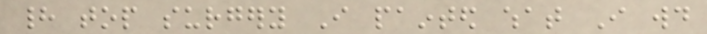had top surgery I painted what I would
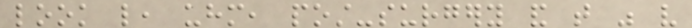look like, uhm, post-surgery and that was very
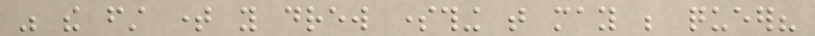was the first time you drew something that may be queer?
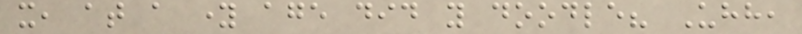it, at a young age did you doodle? Uhh,
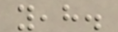yeah.
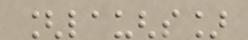[laughs]
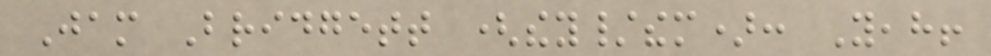Jam Bridgett (they/them): Yeah!
